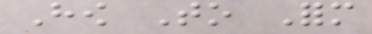How To Form
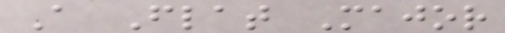A Flat Major
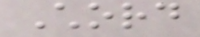Chord
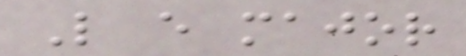Like every major
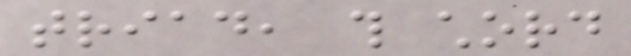triad, this chord
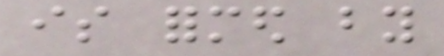is formed by
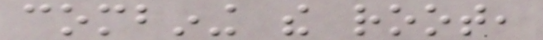combining the root,
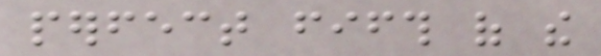perfect fifth of the
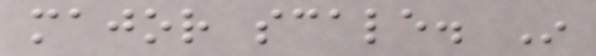major scale. In
